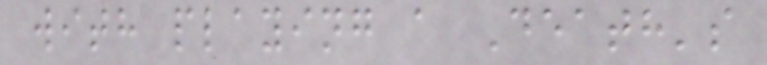with playing a Death's
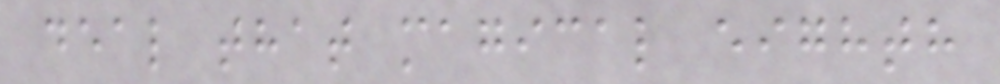deal that magical eighth
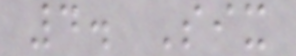4. Six
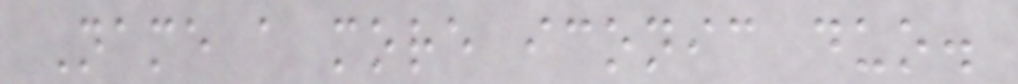Name a more iconic duo.
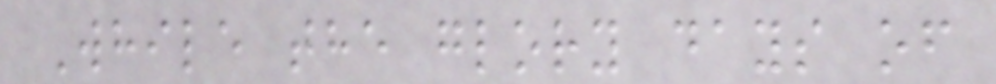While the glory days of
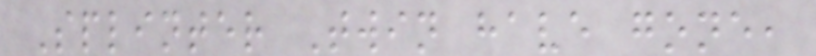Splinter Twin have gone,
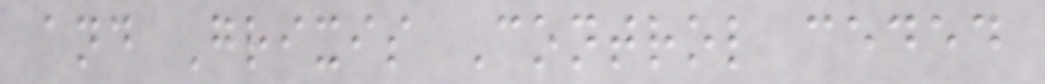and Grixis Control ceded
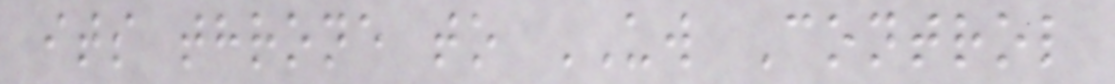its throne to UW Control
